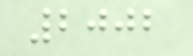2002
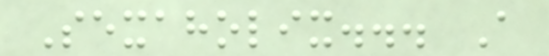Sexaholix... A
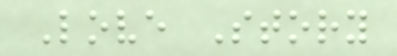Love Story
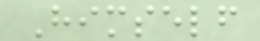Himself
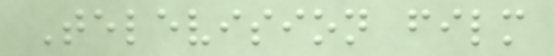Television film
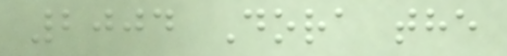2004 Dora the
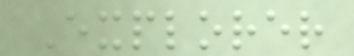Explorer
